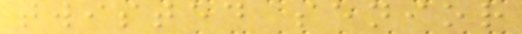twisted senior
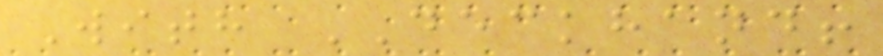With DECKHAND!
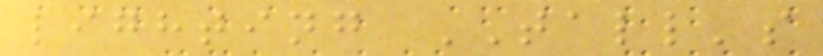lighting TALL's
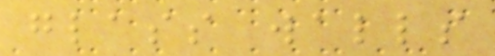glass walls
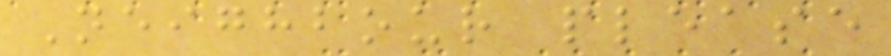Neighbour please
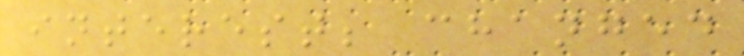interest; changed
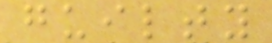guilty
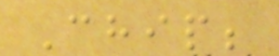Chip;
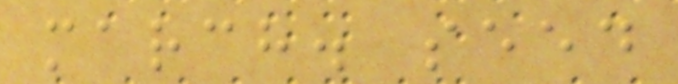march. seed
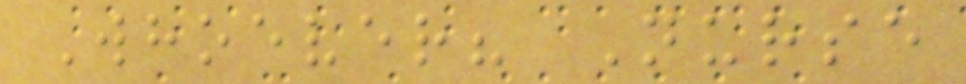Whoever? Nurse
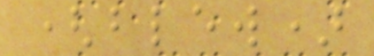(blew)
